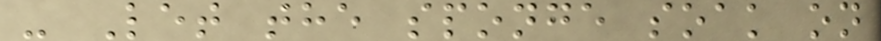- Let the sponge soak on
